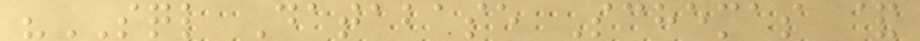"SQL Database Schemas &
